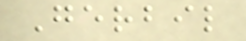Gerbil
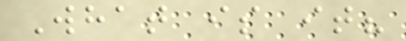What is it?
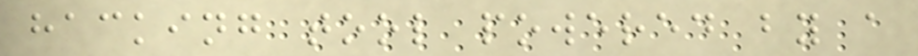hacking tool powered by a
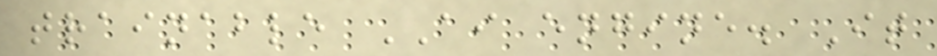trainable AI engine. It
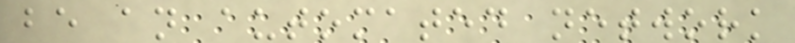be an automated network
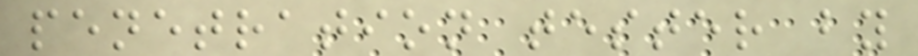penetration tester by
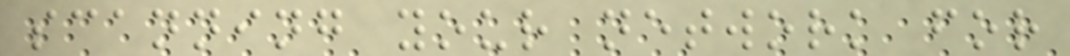scanning your network for
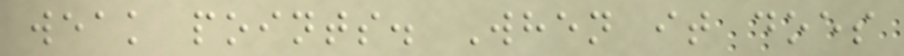weak points. When it does
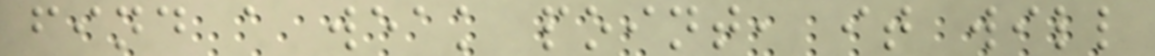find a weak point, it will
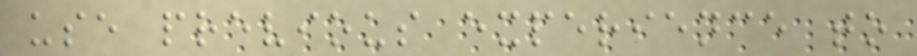use previous experience to
